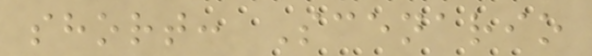short: Scenario
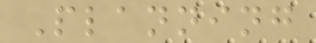Planning
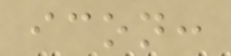icon:
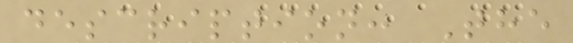description: The
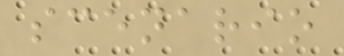scenario
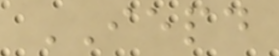IEPD
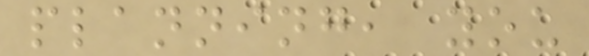planning, you
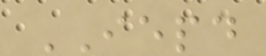IEPD
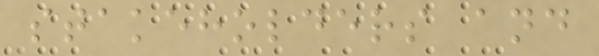stakeholders and
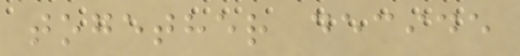together decide
